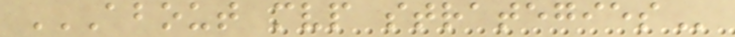ABOUT MVP STRATEGIES
